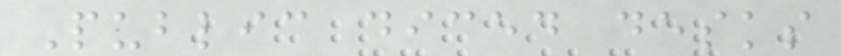Public diced desks
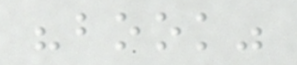"book"
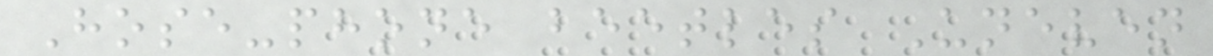Hose-phone beetles Uneven
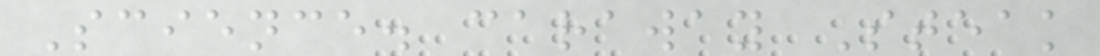Science. caraway Steak
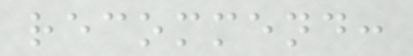recommend:
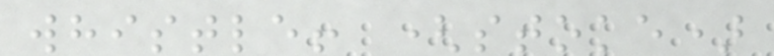whistle! (stoke)
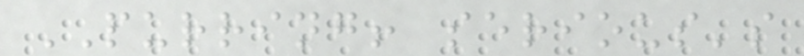PURRING! serious's
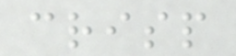crisp
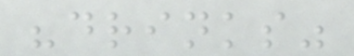"drinks"
